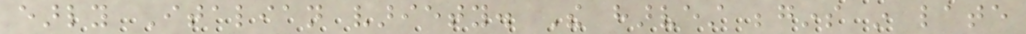early Italian variety. The harvest begins in late
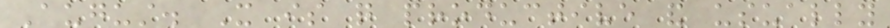August. It is quite productive and usually
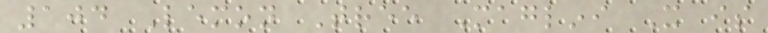104 Lemon Tree Maglini It is
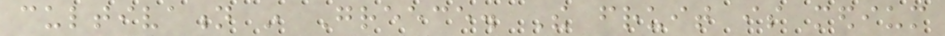cultivation in Greece. The fruit is medium
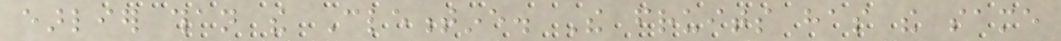earlier than the Clementine. The fruits has the same
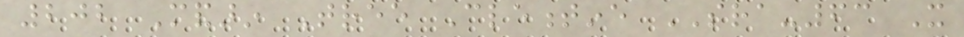202 Mandarin Tree Clementine SRA-63 It
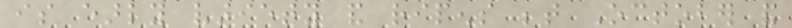is early variety and ripens between October and
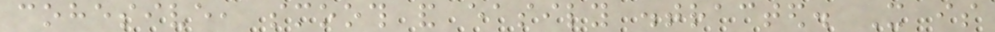cohesive, smooth and easily distracted. It is
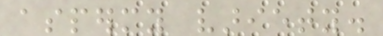aspermy variety.
